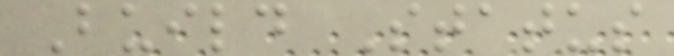Build Status
